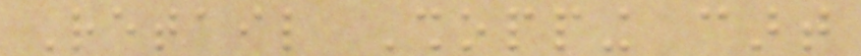Retail Shopping cart
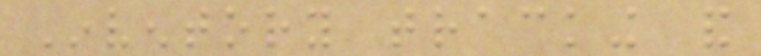Inventory tracking and
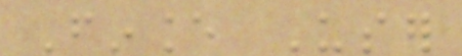Finance User
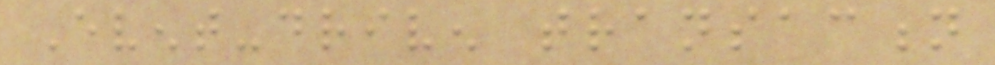Event-driven transaction
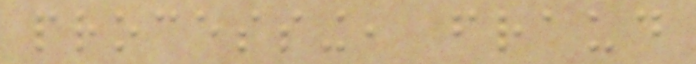processing, fraud
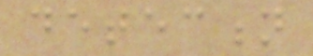detection
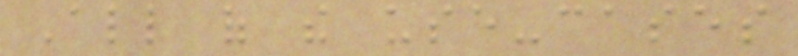All of the use-cases
